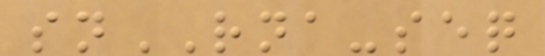snRNA-seq
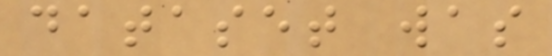dataset was
